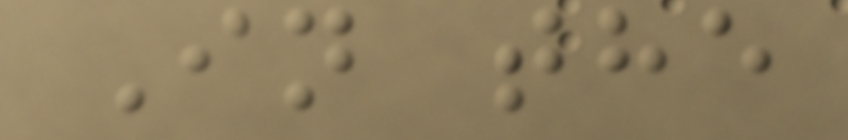In the
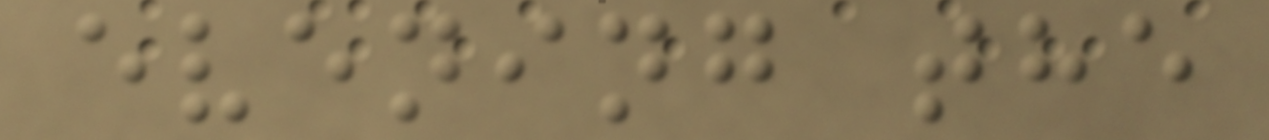evening the
